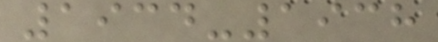1934-1938
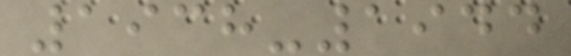1938-1944
